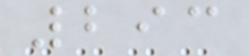293
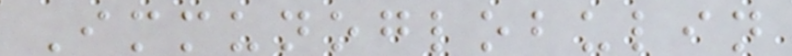Immunoglobulin
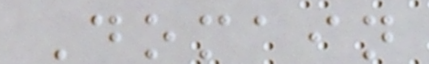Domain
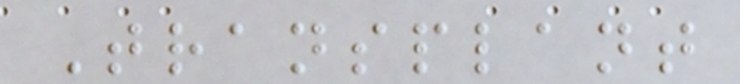Transplant
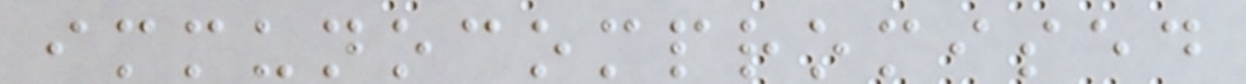immunocompromised
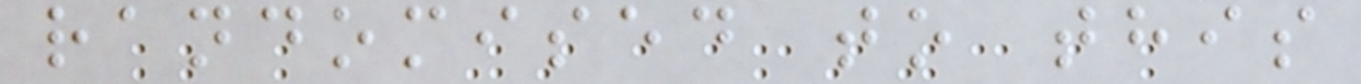randomised to this
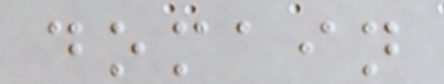domain
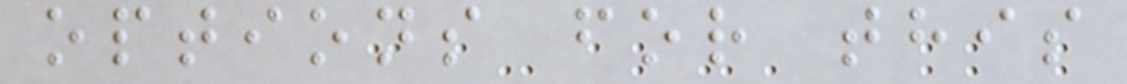options for this
